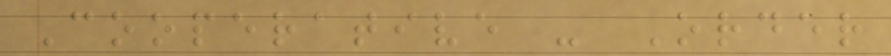Cooperative - Order
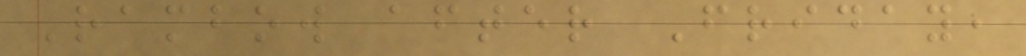Rambow after Friday,
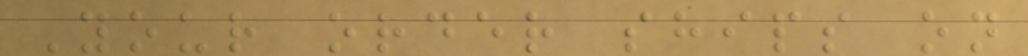Your order ships on
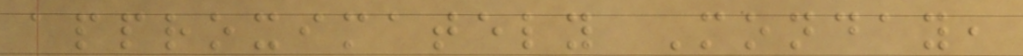approximately Monday,
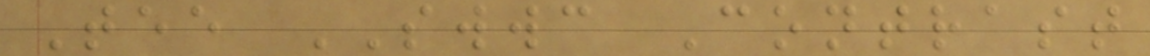Tee SWWC Contrast
